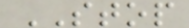STOP
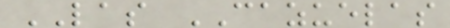LAS CAZUELAS
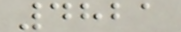4821
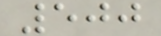500
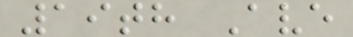19th Ave
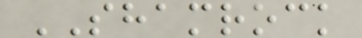SHAMROCK
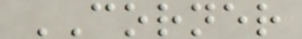CORNER
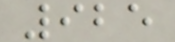925
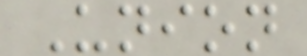Union
